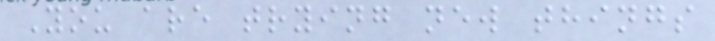You are trying new things
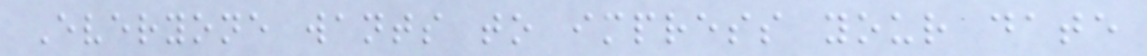Everyone wants to impress your date
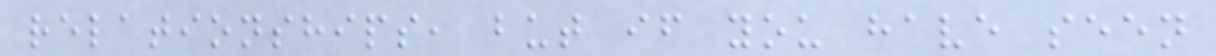relationships, but if you have seen
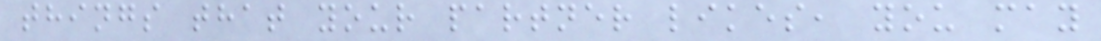things that your partner likes, you may
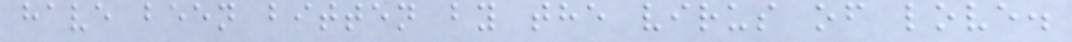have been bitten by the virus of love.
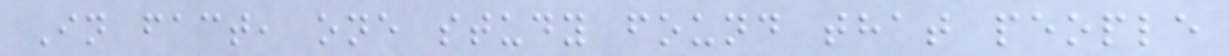In fact, one study found that people
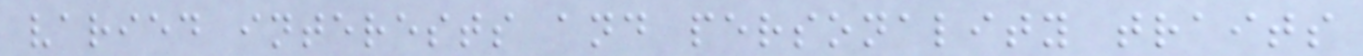varied interests and personality traits
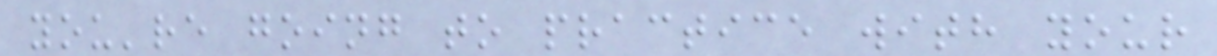you're going to practice with your
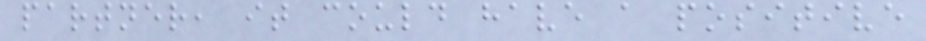partner, it could have a positive
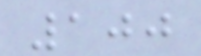100
